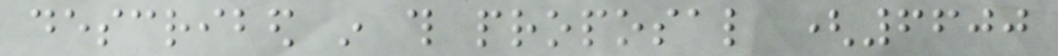described in this proposal (6600
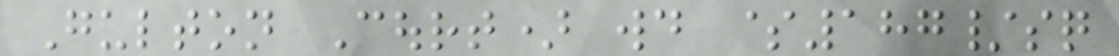Gulton Court) would $187/sq
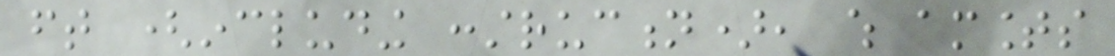ft (including construction), which amounts
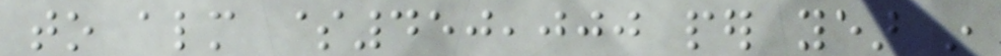to almost $450,000 per year in
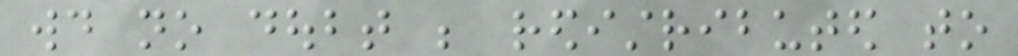would no doubt be redistributed to
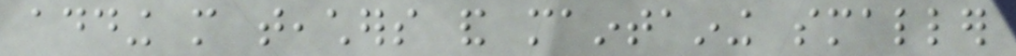adding more teachers and maintaining smaller
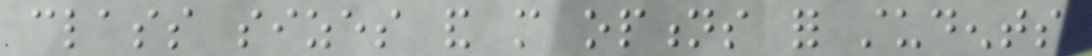class sizes and more options for students
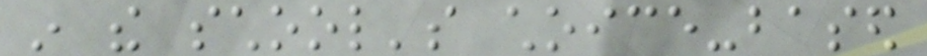in the school's choice-based
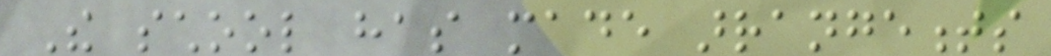The school has made arrangements
